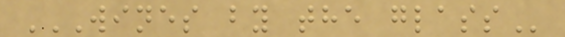WINES BY THE GLASS
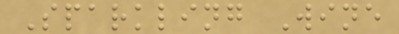Sparkling Wine
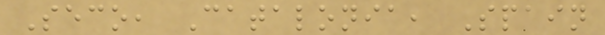Seco, Catalonia, Spain
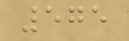575
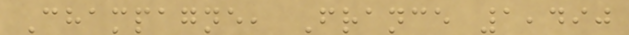Champagne, France 1,490
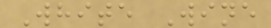White Wine
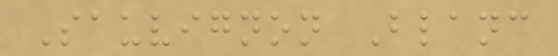Sauvignon Blanc
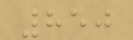850
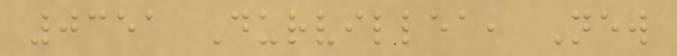0351 Durvillea, New
